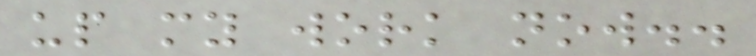up my work now..
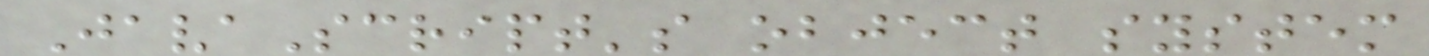JavaScript's object system
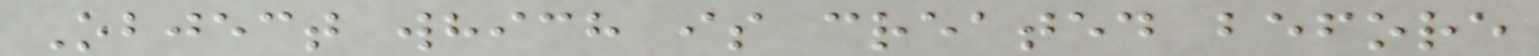Object which is created before
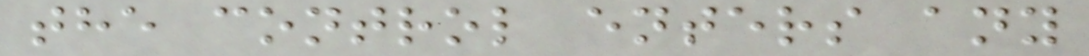the control enters any
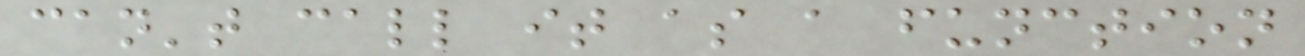can't call it as a function
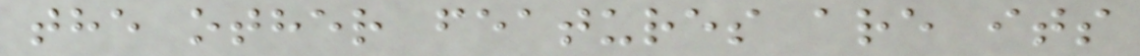the other features are its
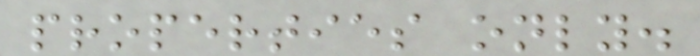properties only.
